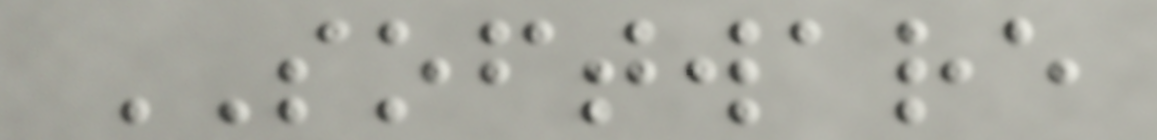SOFTWARE
